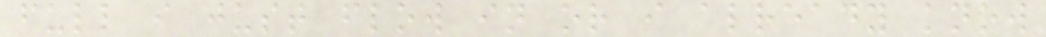full i just flow in or i already know
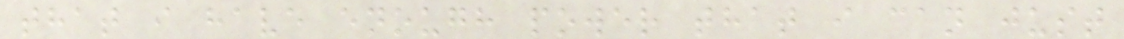that i have enough power that i can just
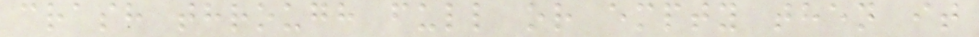crash through full or empty then it
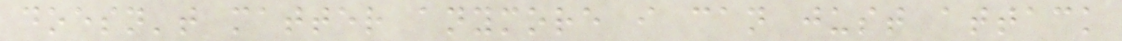doesn't matter anymore i can just attack
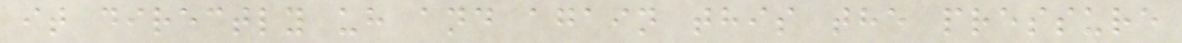it directly uh and again this the pressure
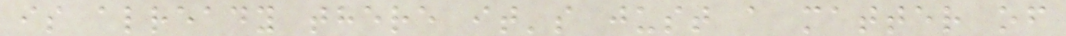is already there it's just a matter of
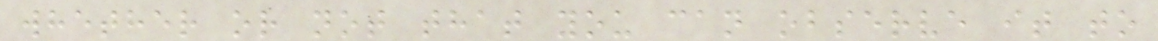whether or not that you can observe it to
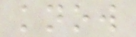know
